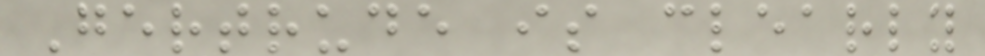Gertrude is clearly
